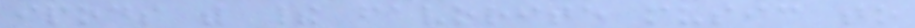ipods with their favorite music to
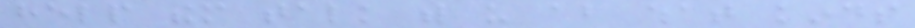help them talk with us about what kinds
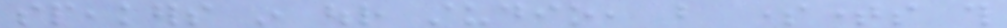speakers in our studio, but sometimes this
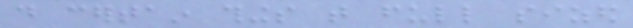do certain things that full sized
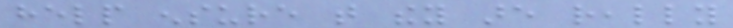help ensure that they are really
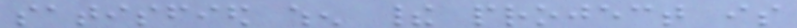satisfied when their project is
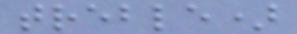treble)
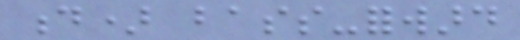d) bass-forward
